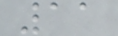11
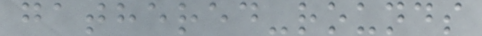gathered-rounds
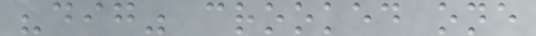"dig" crooked one
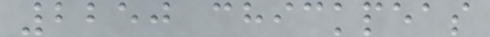2250 chickpeas
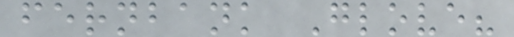fernbank Glove?
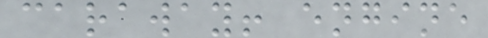caraway! engine
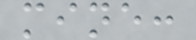mine:
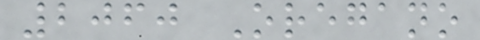2060 Oregano
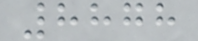8878
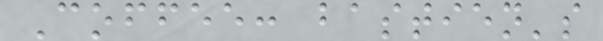Coffee: bastien's
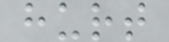hurt
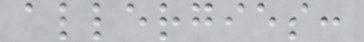allergies:
